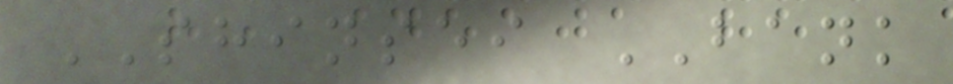SHINSEI BANK
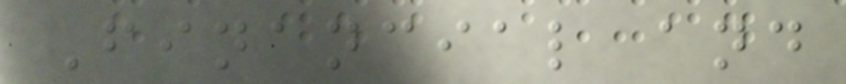Financial and
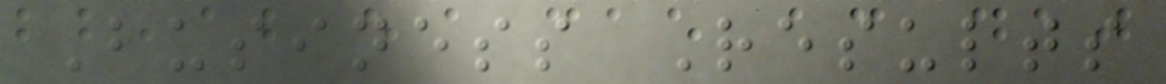Business Results
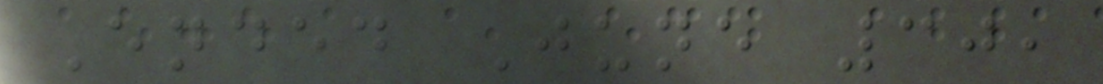Ended June 30,
